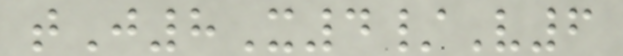tJ8X4/V6
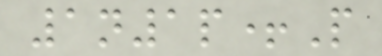1n1p+P
